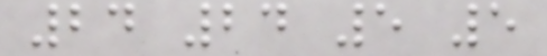24 24 5 5
